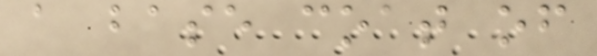a base coat of
